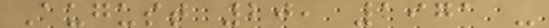August 20, 1971 -
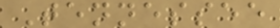Tennessee
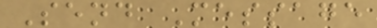Send Message
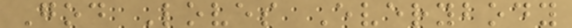God Loves Everybody
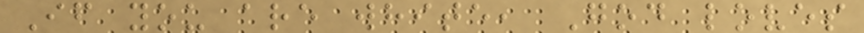If you are white, God loves
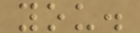you.
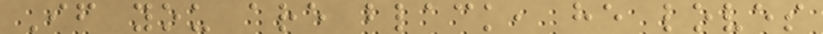If you are black, he loves
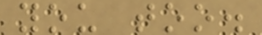you too.
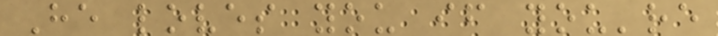He loves you if you're
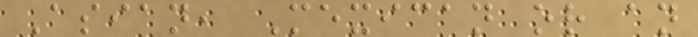Asian, Mexican or an
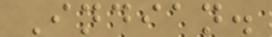Indian.
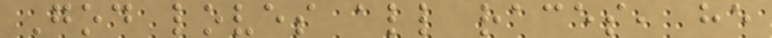God loves all races, he
